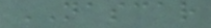NASCAR
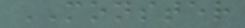MONSTER
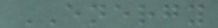ENERGY
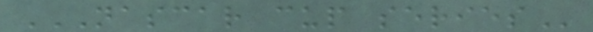NASCAR CUP SERIES
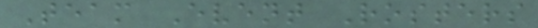Team Event Rosters
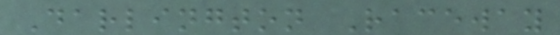Darlington Raceway
